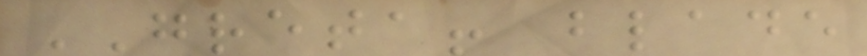GRETA! blade
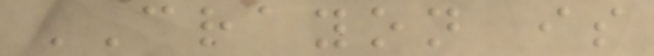CRAYON is
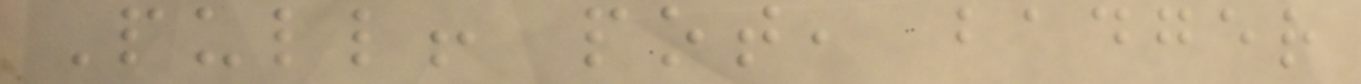Pull! pot, badger
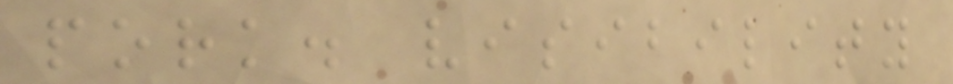pork. visibility
